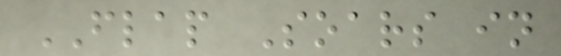FLAP Soars in
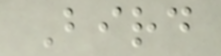Bird
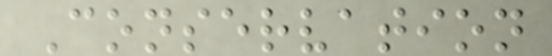Conservation
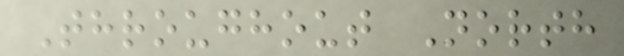Throughout North
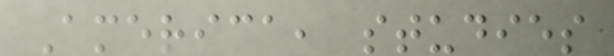America, studies
